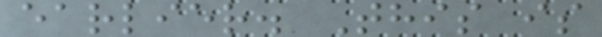earlier. This is
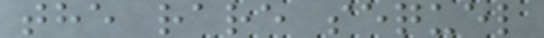the rare sequel
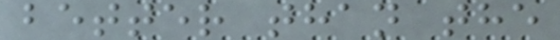better than the
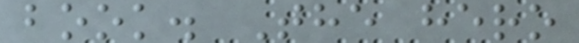book. The hero
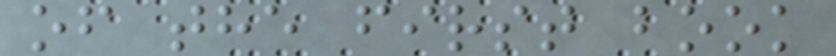of the first book
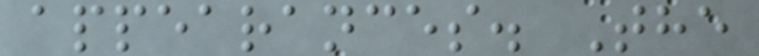appearances. The
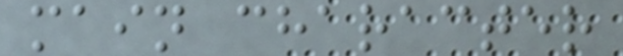main character
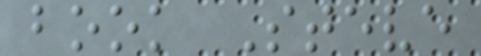book Steve
